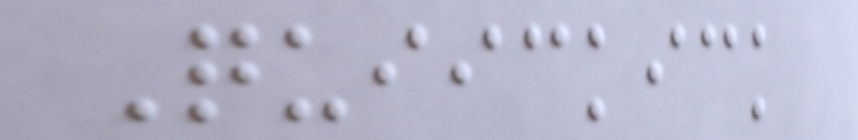Quiickick
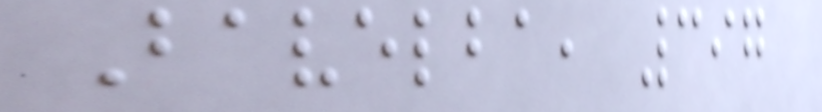Bavelba, 397
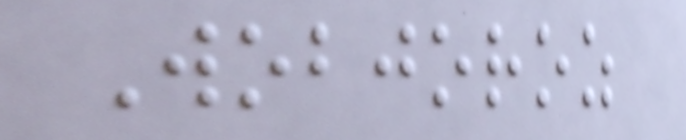Wobjoroz
